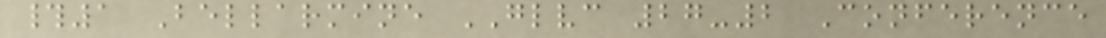#1 Bellarmine GLVC 27-2 Conference
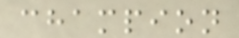champion
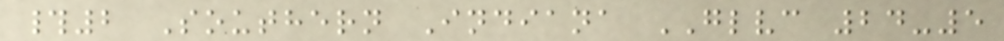#2 Southern Indiana GLVC 24-5
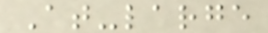At-large
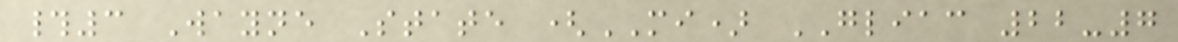#3 Wayne State (MI) GLIAC 22-7
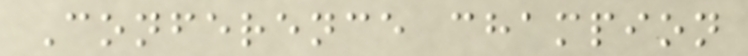Conference champion
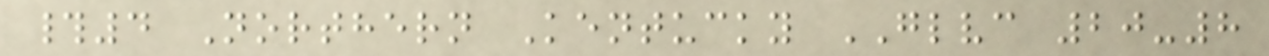#4 Northern Kentucky GLVC 20-8
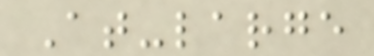At-large
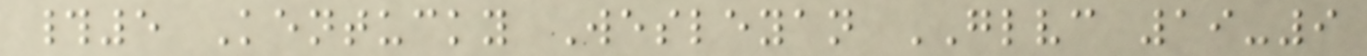#5 Kentucky Wesleyan GLVC 19-9
